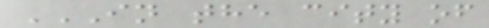IN THE CITY OF
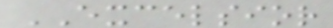EXCELSIOR
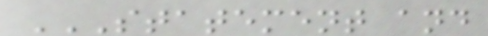STATEMENT AND
